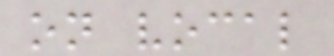on vocal
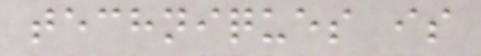techniques is
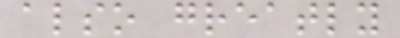also greatly
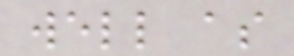well as
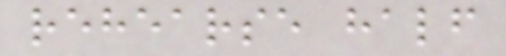rehearse half
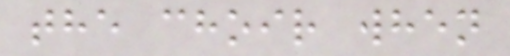the choir when
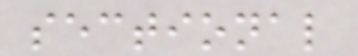sectional
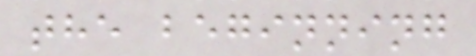the beginning
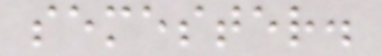semester.
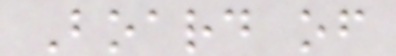Board of
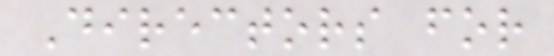Directors for
